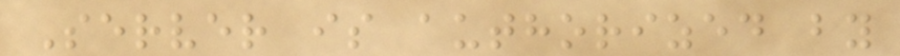Server is authorized by
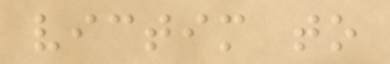victim to
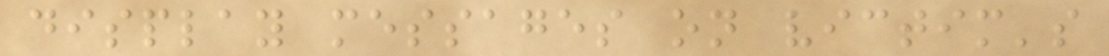display messages on victim's
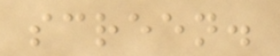screen.
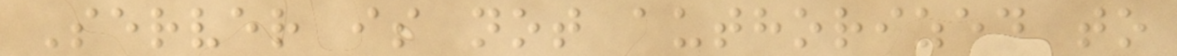Server is not authorized to
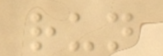run
